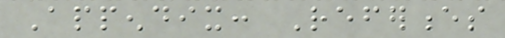Appendix: References
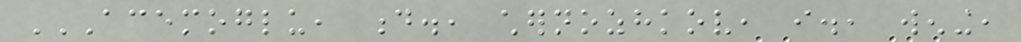ACEMOGLU, D., CHERNOZHKOV, I., WENING,
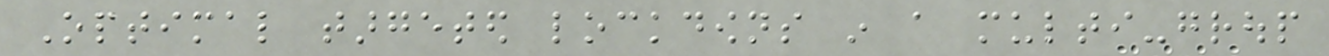Optimal targeted lockdowns in a multi-group
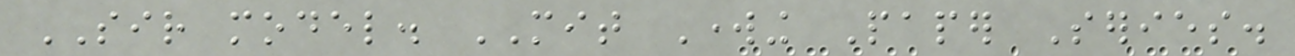SIR model. MIT Working Paper Series.
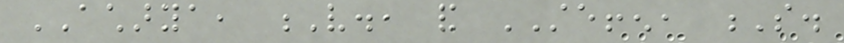ACHARYA, V., and STEFFEN, S.
